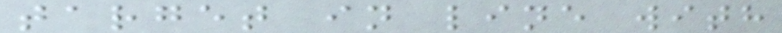target in line with
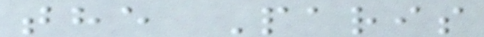the Paris
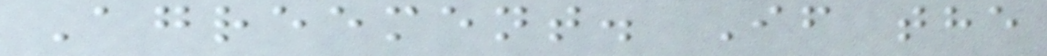Agreement. If the
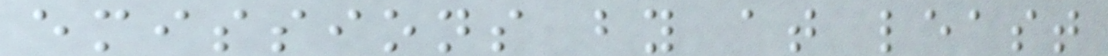emissions by at least
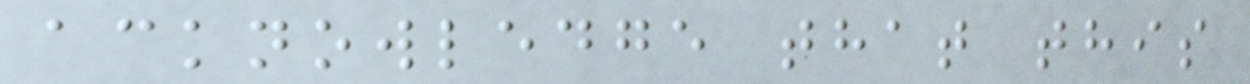acknowledge that this
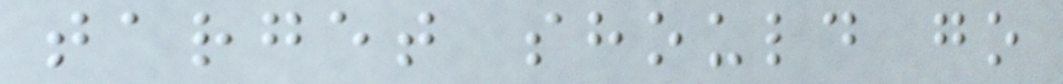target should go
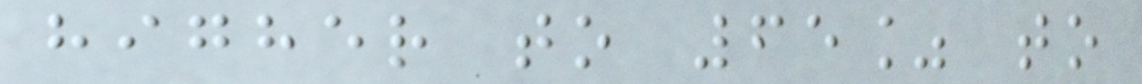higher to 65% to
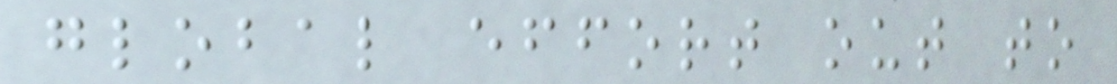global effort out to
